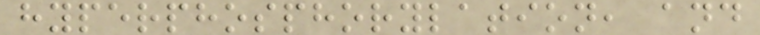hyperphosphorylation, and
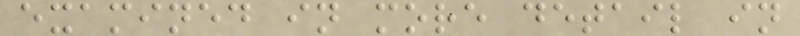examined in more detail in
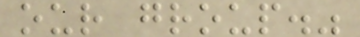our group."
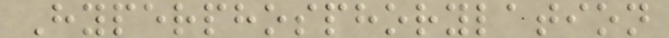Hyperphosphorylation
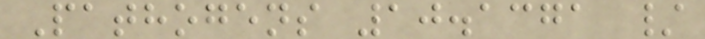Pathogens 10.1371 /
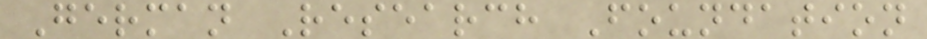German Research Foundation
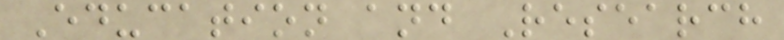Education and Research
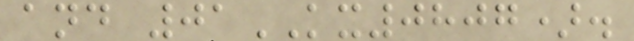and 01KX0807).
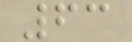63
